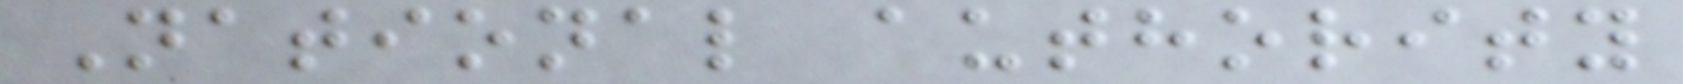National authority
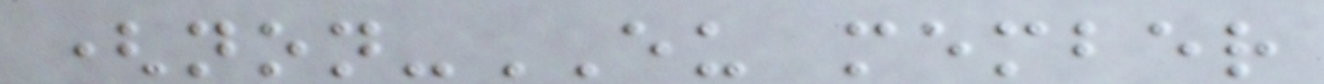(non-EU member
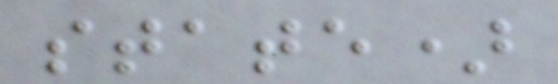state)
